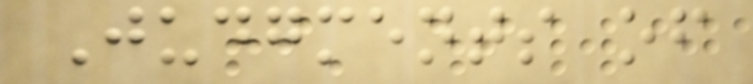Judgments of
